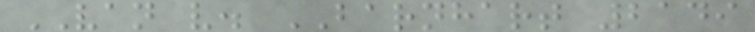VAN v. BARNHART 2149
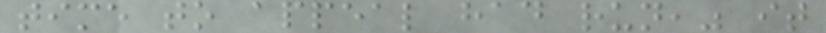time to appeal had run," it
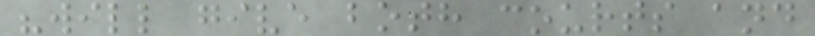"will give both courts and
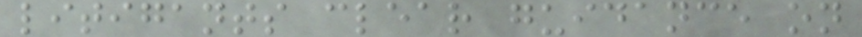litigants clear guidance on
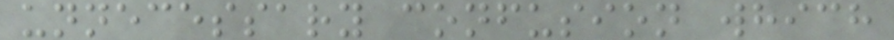unnecessary confusion which
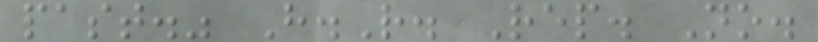past." H.R. Rep. No.
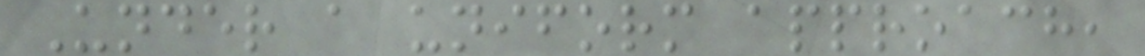Under a uniform approach,
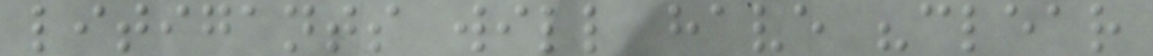litigants will have "clear
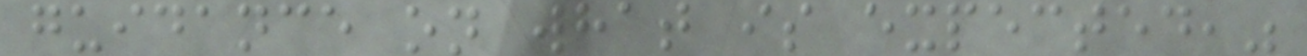guidance on what is expected,"
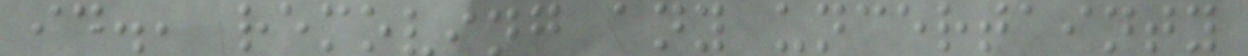id., removing any uncertainty
